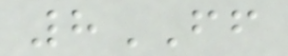8FF
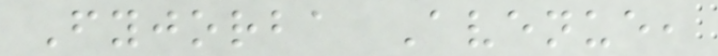Fyjorba Avenue,
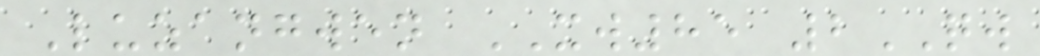Luzangwen XW85 2QW
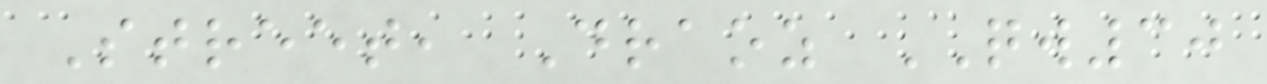Street, Draoz QW30
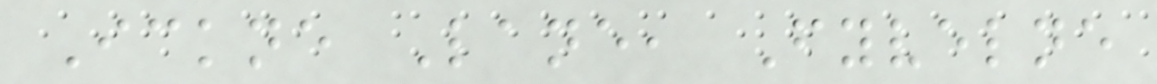Ickne Lane, Fyvelne
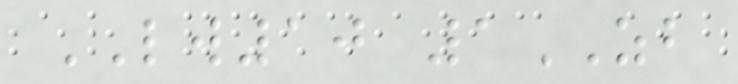LW10 1ZB
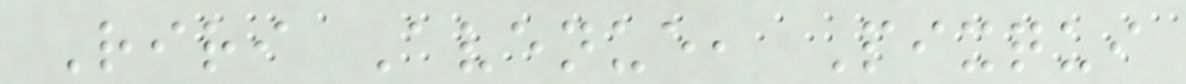Riri Avenue, Pixqui
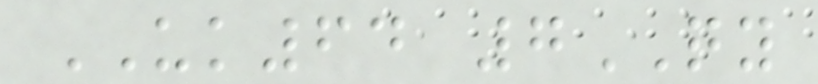UK64 7QY
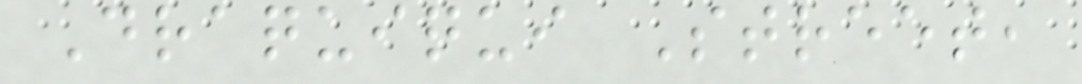Draquiqui Street,
